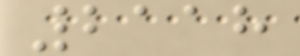2118
